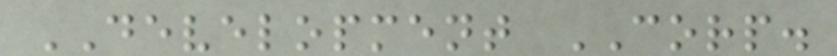DEVELOPMENT CORP.
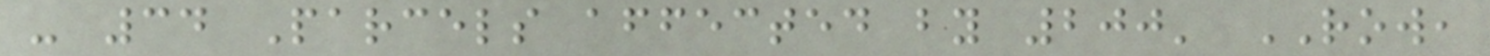- 34 Parcels affected by 200' ROW,
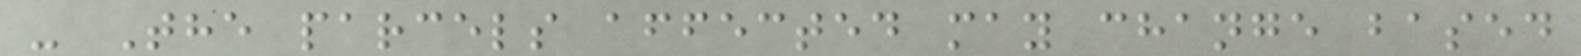- The parcels affected may change based
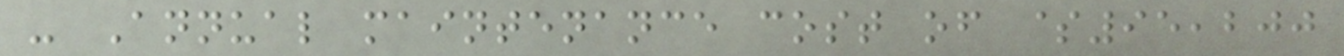- Annual maintenance cost of $95,200
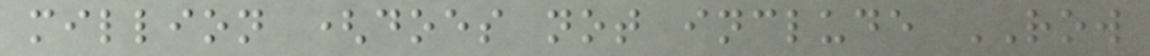million (does not include ROW
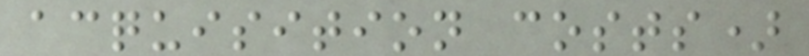acquisition costs)
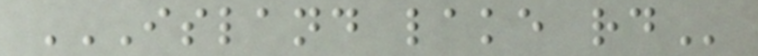ISLAND LAKE RD
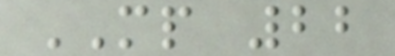MP 22
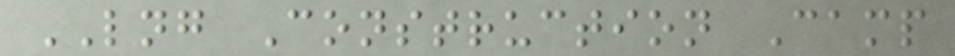LNG Construction Camp
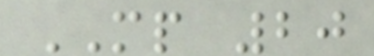MP 20
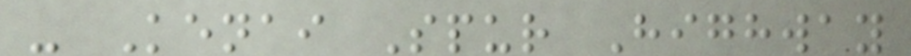- Kenai Spur Highway
